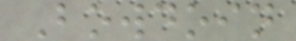Bowdoin
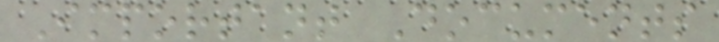Important Documents
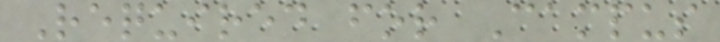Required for Campus
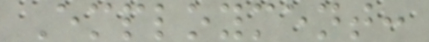Employment:
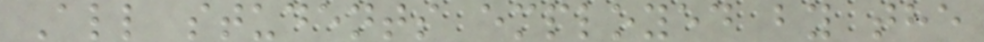All students employed by the
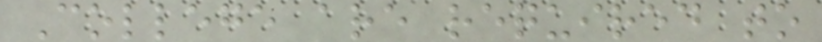College are required to
